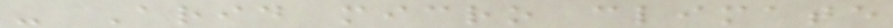- Arid micro climate
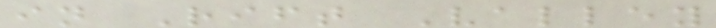in Rift Valley
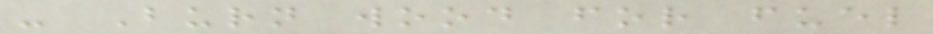- Burn wood for fuel
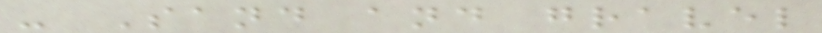- Sand and gravel
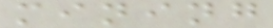mining
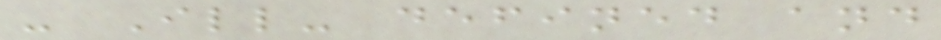- Ill- defined and
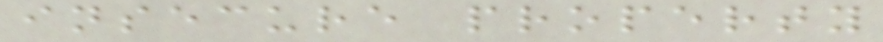insecure property
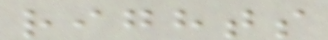rights
